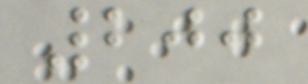200
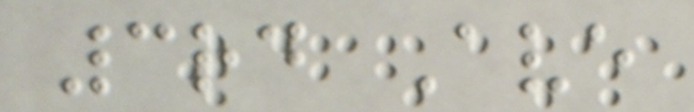3rd Ave
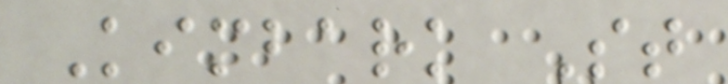Kimbark St
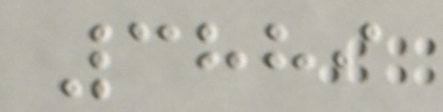3889
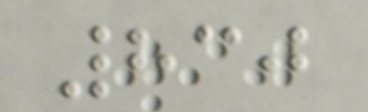830
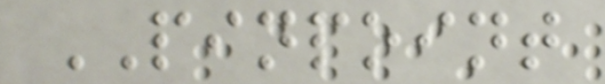PINPOINT
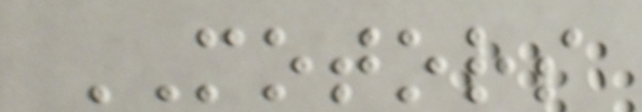MOTORS
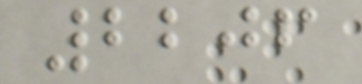2206
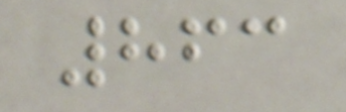863
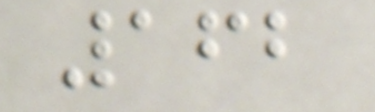162
